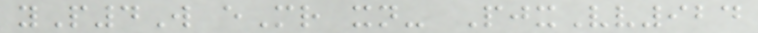yP4W eMr xn- PjxVv924
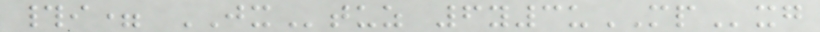#i= JXtuz 6y3uMPxg
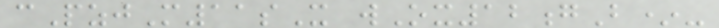cPzjM11sX wOx12gB*-
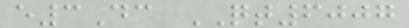e3Dc QT6007
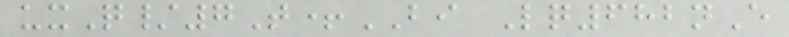uxQ/7T+BI Lq682nE
